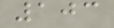103
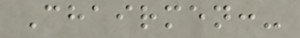Chairmen:-
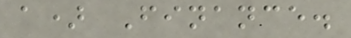a) Finance.
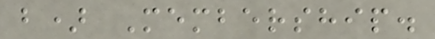b) Membership.
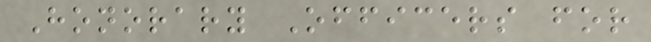Honorary Officers for
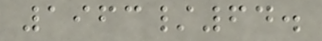1963/64.
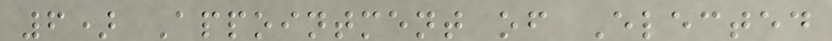6) Appointment of Elected
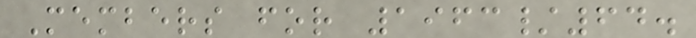Members for 1963/64.
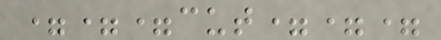===cut===
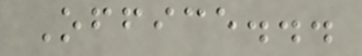Office...
